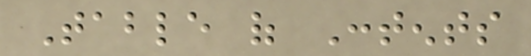Table of Contents
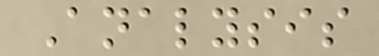Analysis
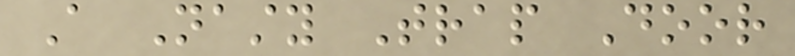A Nasty Trap Door
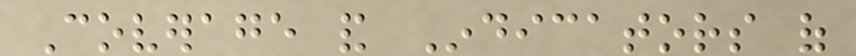Coverage and Indicators of
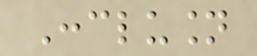Conclusion
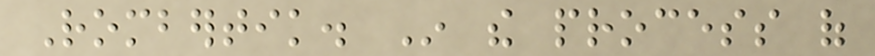Rombertik. In the process of
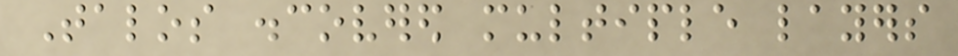Talos discovered multiple layers
